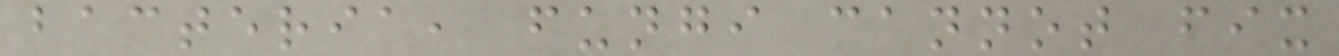bacteria, fungi cannot fix
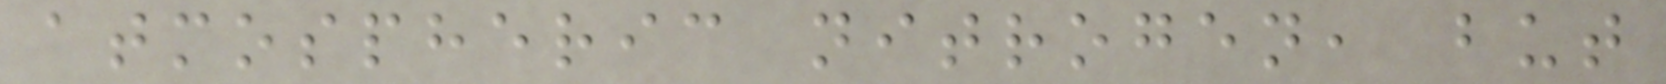atmospheric nitrogen, but
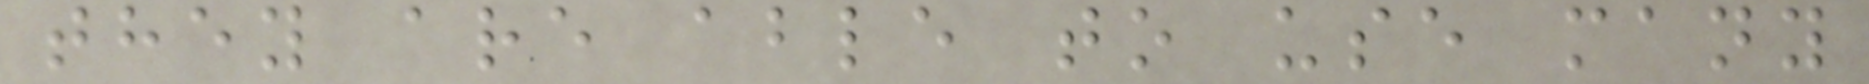they are able to use many
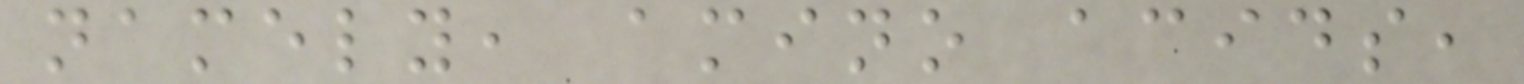namely, amino acids,
